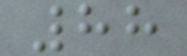88
